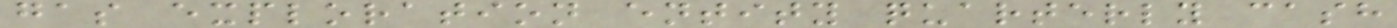gas exploration entity quarterly cash
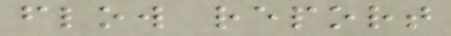flow report
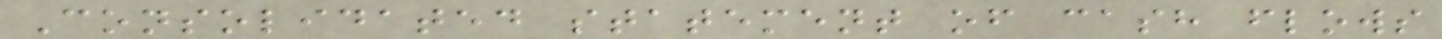Consolidated statement of cash flows
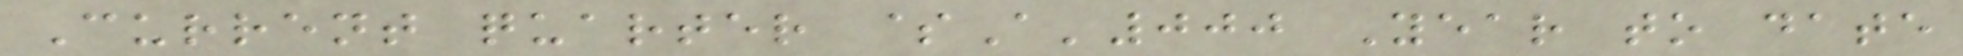Current quarter $A'000 Year to date
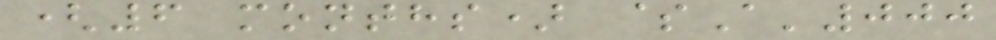(6 months) $A'000
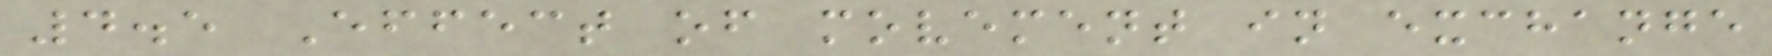4.5 Effect of movement in exchange
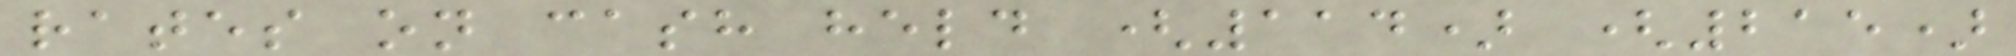rates on cash held (114) (215)
